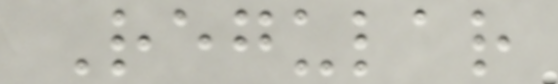Regular
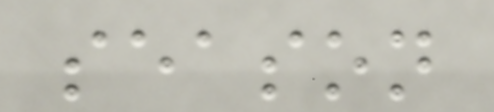season
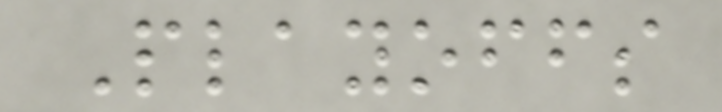Playoffs
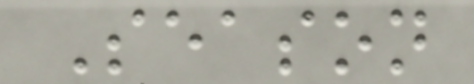Season
